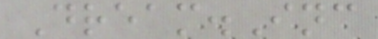Dream.Inc
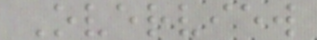Overview
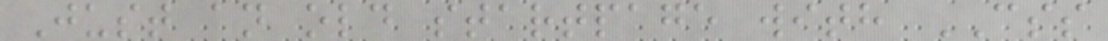Just an old startpage with CSS
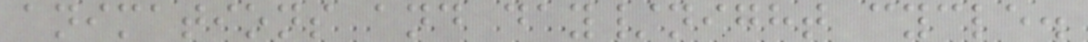animations and day/night cycle.
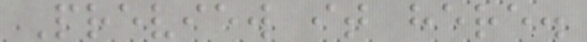Preview it here.
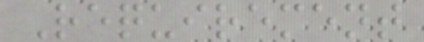Requirement
